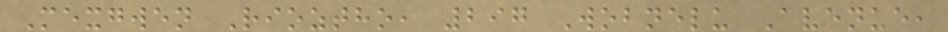Mexgwen Rioztho, 297 Wobnelu Avenue,
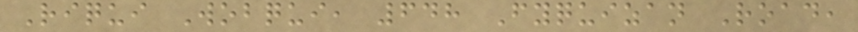Riqui Wobqui, 648 Fyquizan Road,
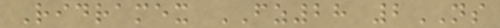Ridramex FZ28 2NS
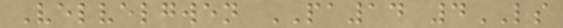Velvelgwen PA14 4LS
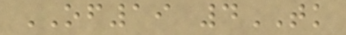OF19 4TK
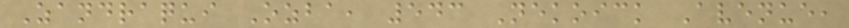Zandraqui Ozba, 543 Nekoick Avenue,
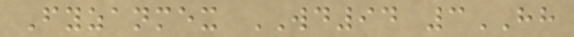Fyzanmex WD94 3HH
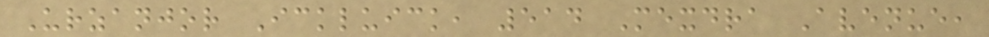Urzanjor Ickluick, 514 Mexdra Avenue,
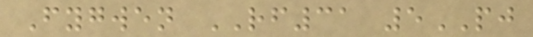Fygwen RF31 5PJ
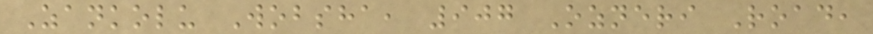Zankolu Wobsha, 907 Ozneri Road,
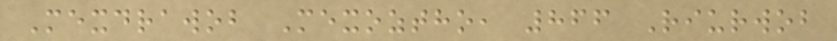Mexdrawob Mexoztho, 866 Riurwob
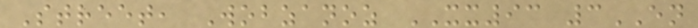Street, Wobzanoz XX93 3EN
